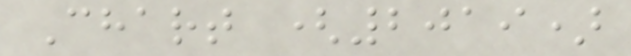Chart (2019)
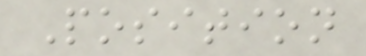Position
